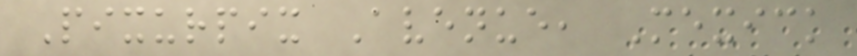Pixurpix Avenue, Mexick
